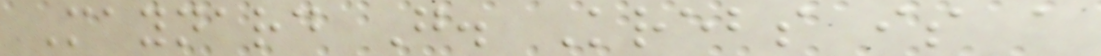Maynard G. Krebs is a
